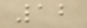12
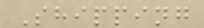Shipping
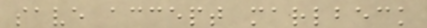save accept marlbeck
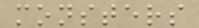monsters
